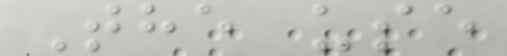The use
